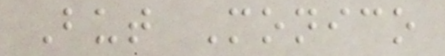But Monico
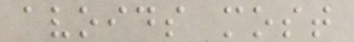avoids most
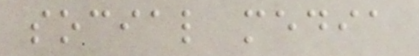social media
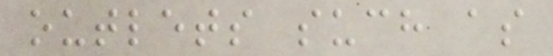outlets such as
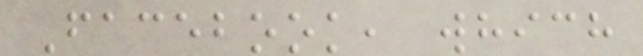Facebook, which
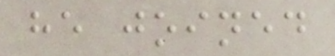he joined
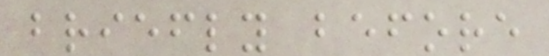briefly before
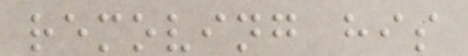removing his
